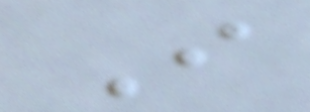I
